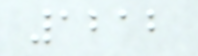1212
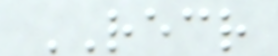RECR
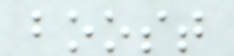boost
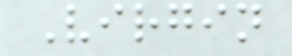Virgin
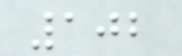102
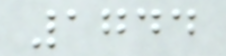1744
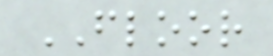FLOOR
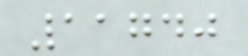11740
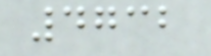4732
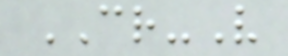CR-V
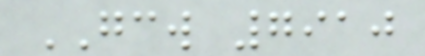GCW 7910
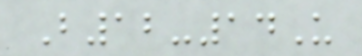B12-14U
